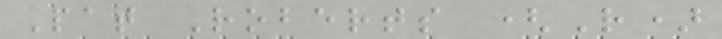Pat Roberts (R)
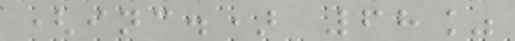(inc.) 68%
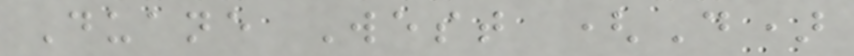Duane West (D)
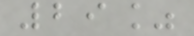29%
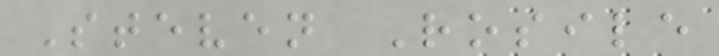Steven Rosile
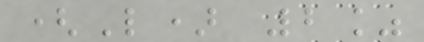(L) 2%
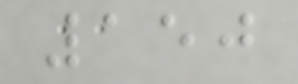150
